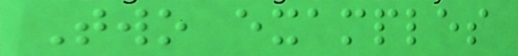Two examples
